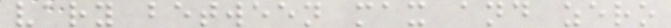vary between max and zero
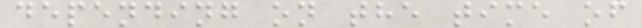depending on the time of
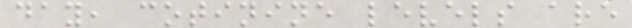day, cotinine levels are
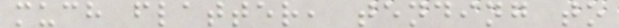much flatter, tending to
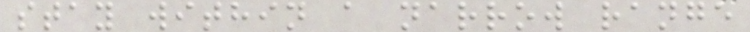stay within a narrow range
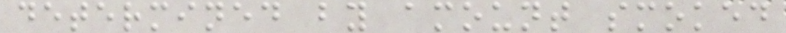determined by amount smoked
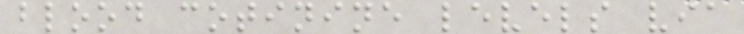blood cotinine levels via
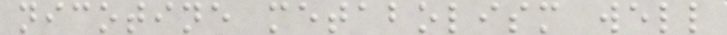nicotine metabolism well
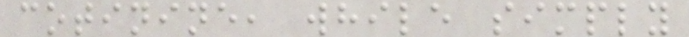cotinine, while simply
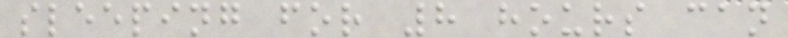sleeping for 8 hours can
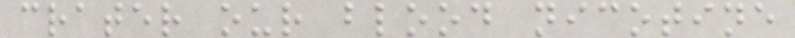crater our blood nicotine
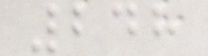248
